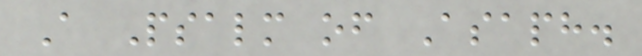A Psalm of Asaph.
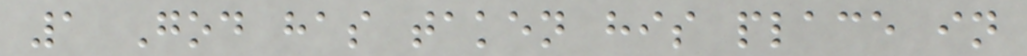1 God has taken his place in
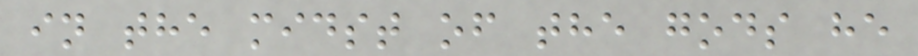in the midst of the gods he
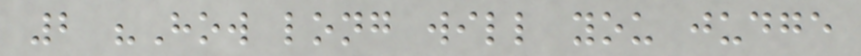2 "How long will you judge
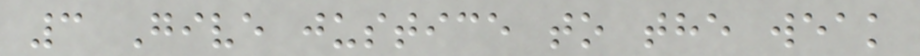3 Give justice to the weak
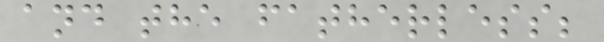and the fatherless;
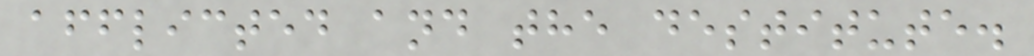afflicted and the destitute.
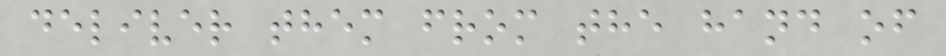deliver them from the hand of
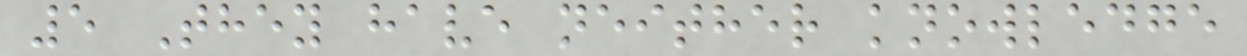5 They have neither knowledge
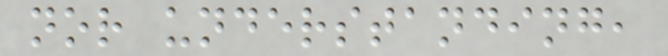nor understanding,
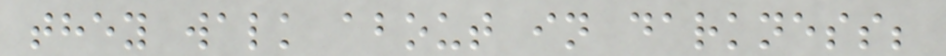they walk about in darkness;
